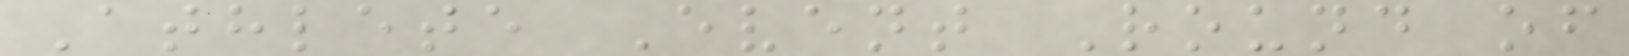Athlete Event Round of
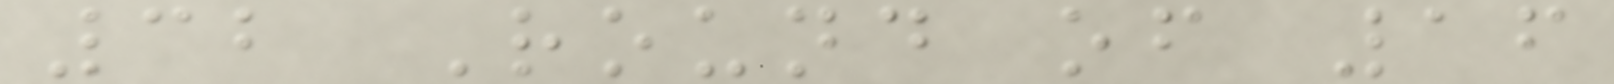32 Round of 16
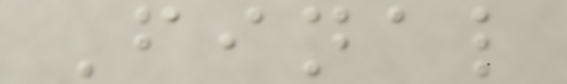Final
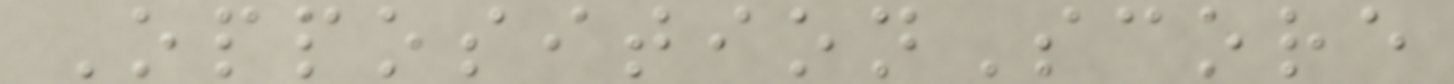OppositionScore
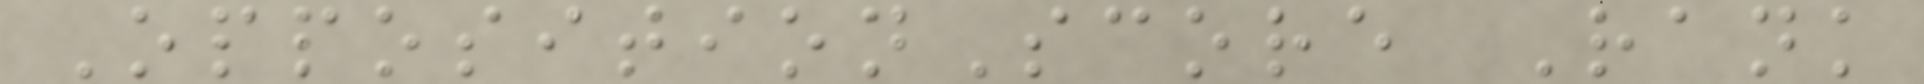OppositionScore Rank
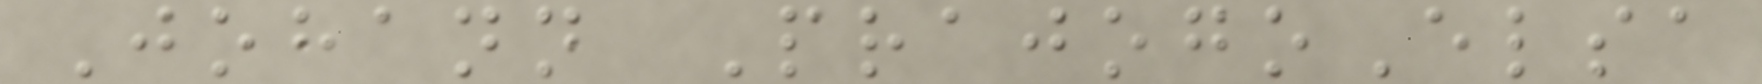Johann PrajogoElsa
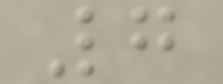7
